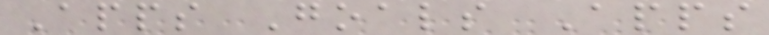Apps Goals Apps
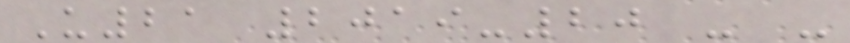U21 2019-20 - -
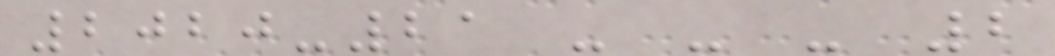2020-21 - - - 2
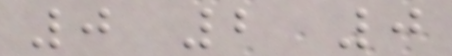0 2 0
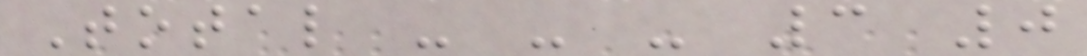Total - - - 3 0
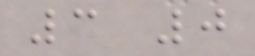3 0
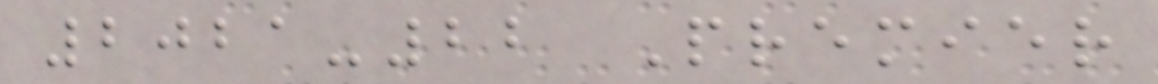2021-22 Premier
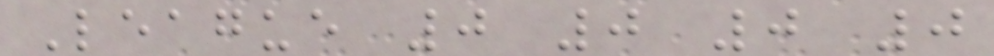League 0 0 0 0
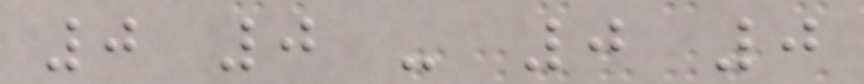0 0 - 0 0
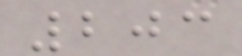203
